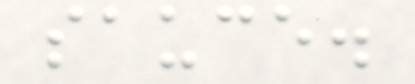sauce.
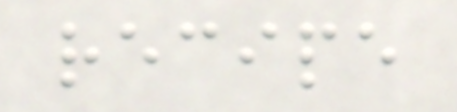recipe
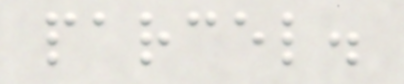parcel.
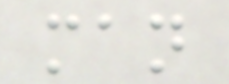man
